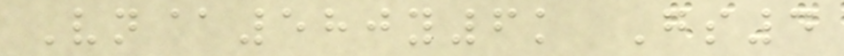Vn@580y6k Gs4
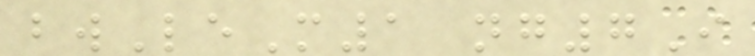bwLeM1 ng7I
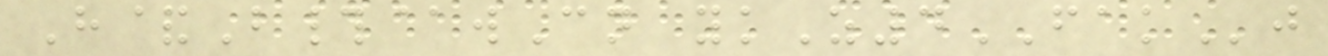H&B#@wCn ykZ4FAKj
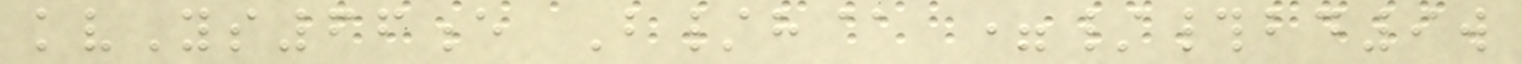kvYs66e B/h@ =/#bd9w
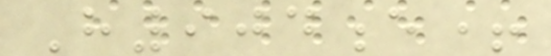H904e+
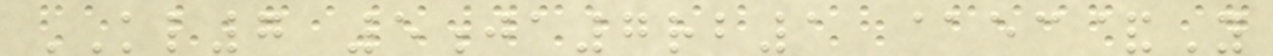KL7 5ja7rb1 @ec&Y
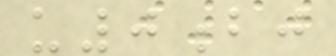u0bj
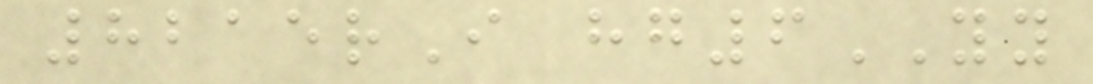8215rI hg6YY
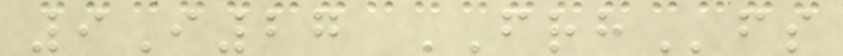9I27 FRHfs
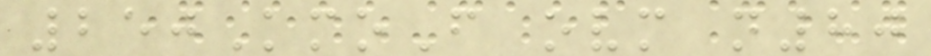250KmoF ovm n80
